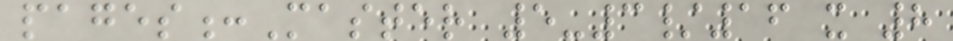pages:Master 5-3/16 x 8
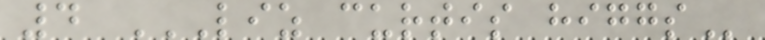4 LIZ CURTIS HIGGS
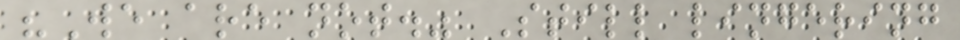"We are not." Still lingering
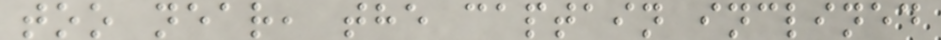too near, the captain inclined
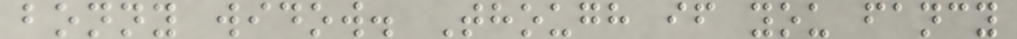bonny widow. Though if you fancy
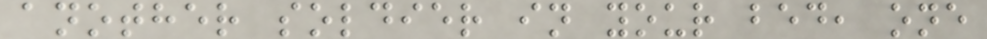another soldier in your bed, one
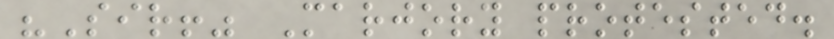"Sir!" Marjory protested.
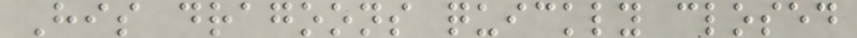His dragoons quickly closed
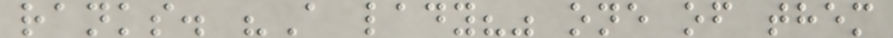ranks. "A lady?" one of them
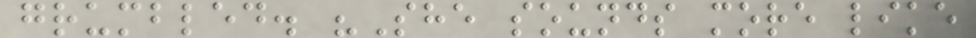grumbled. "She sounds more like
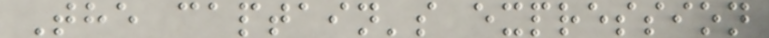The captain's expression
